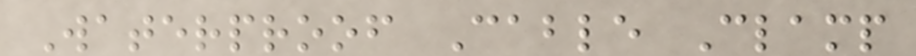Waterproof Cable Clamp
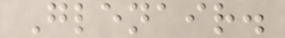Glenair.
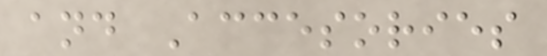and Accesories
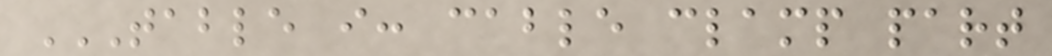TABLE I: CABLE CLAMP PART
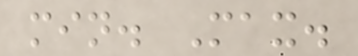min. Max.
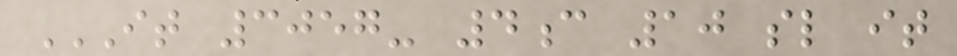IT 3057- 4C 10 SL IT
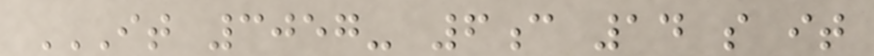IT 3057- 6C 14 S IT
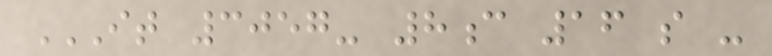IT 3057- 8C 16 S -
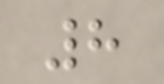8
